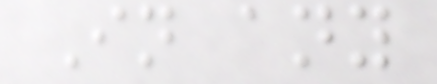In any
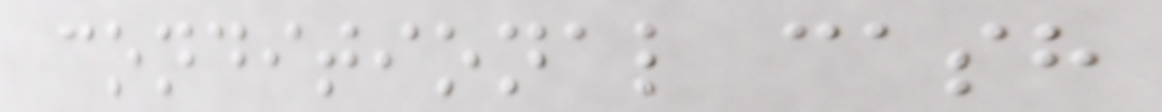conditional cash
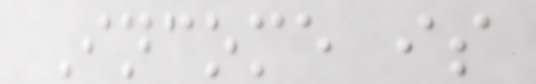Income is
